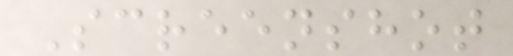Screenshot
